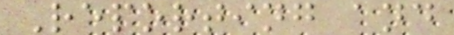Reporting and
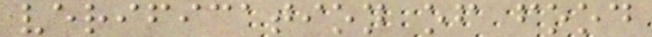verification of food
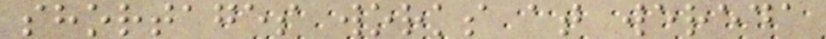shortages works at wereda
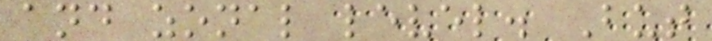and zonal level. But
